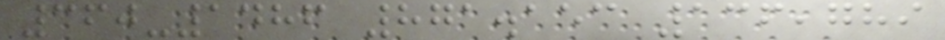360-1486 871.153 136,789
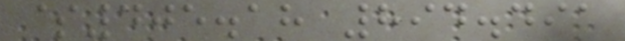$405.18 894.491
